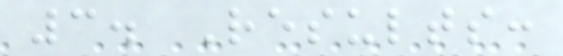3. Results:
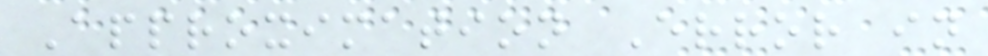Approximation Error in
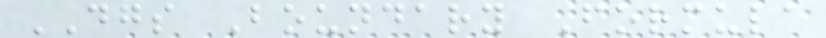DGS Boundary Formula
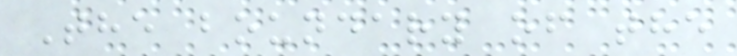The boundary of the
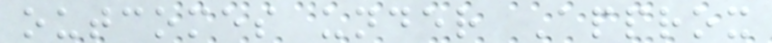outcomes under Approx
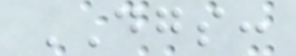DGS:
